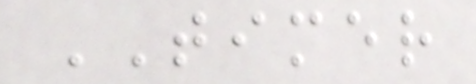TIMER
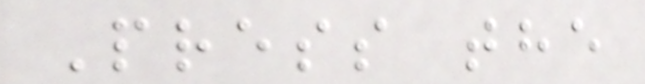Press the
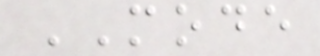MODE
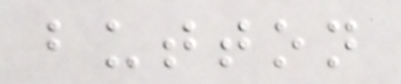button
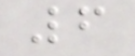6
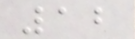12
